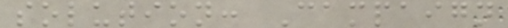solution: Campaign
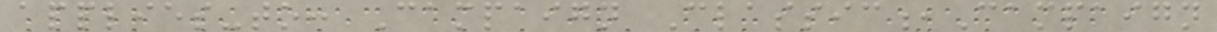applies-to: Campaign Classic,Campaign
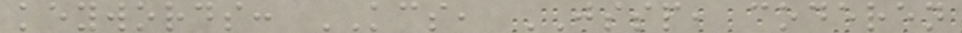keywords: KCS, JSSP, coderen
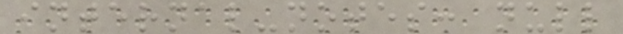internal-notes: null
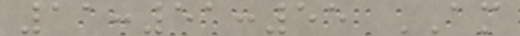11:51:55 AM
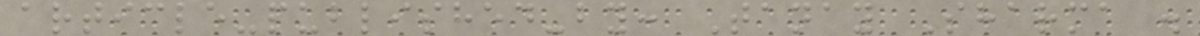article-published-by: Tanay Sharma .
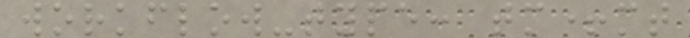workflow-type: tm+mt
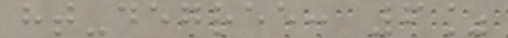ht-degree: 6%
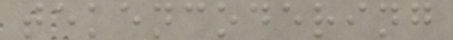tekencodering
